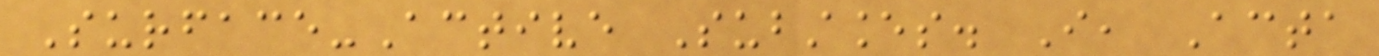Surface-Active Substances. I, Acta
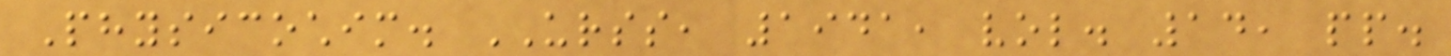Physicochim. URSS, 1941, vol. 14, pp.
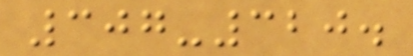307-320.
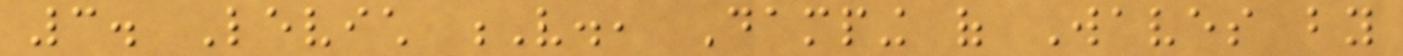3. Levich V., Damping of Waves by
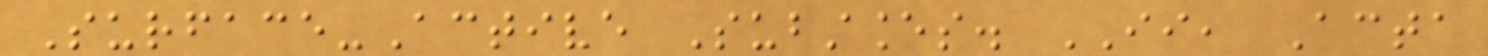Surface-Active Substances. II, Acta
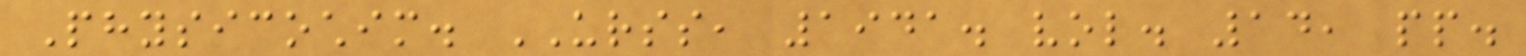Physicochim. URSS, 1941. vol. 14, pp.
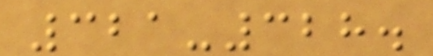321-328.
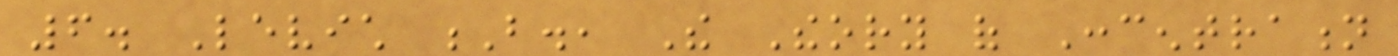6. Levich B., The Theory of Concentration
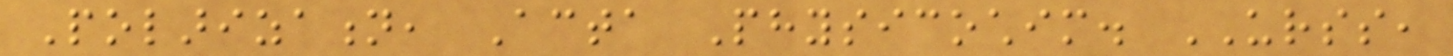Polarization, Acta Physicochim. URSS,
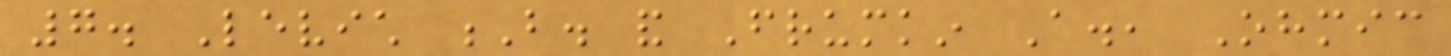7. Levich B. and Frumkin A., Ohmic
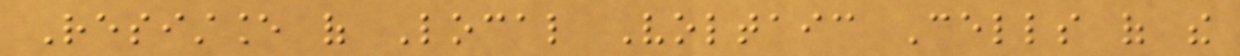Resistance of Local Voltaic Cells of the
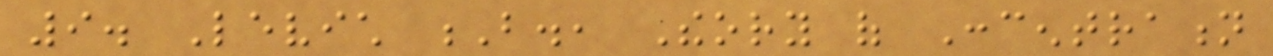9. Levich B., Theory of Concentration
